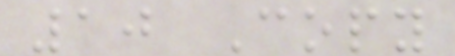10 Copy
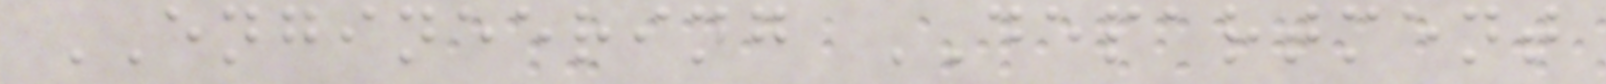ENGINEERING DEPARTMENT
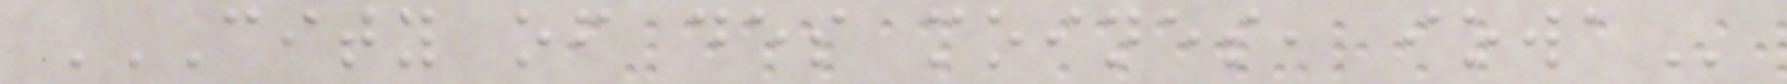CITY OF DES MOINES, IOWA
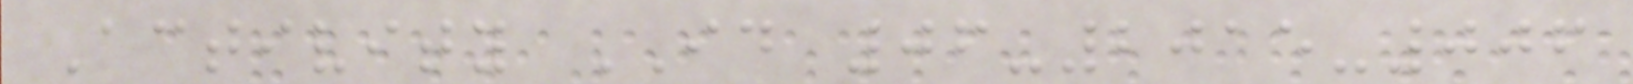Activity ID 06-2015-006
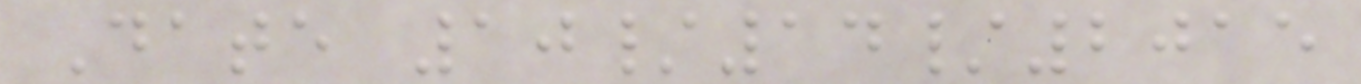Date 10/14/2015
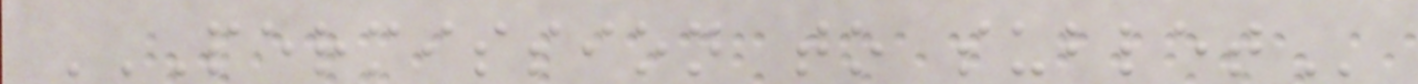PERMISSION TO SUBLET
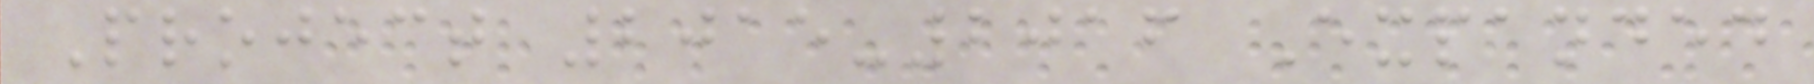Project 2015-2016 Expanded
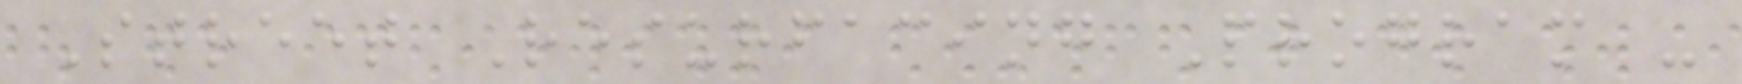Street Resurfacing Program -
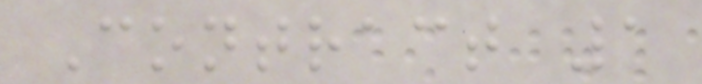Contract 1
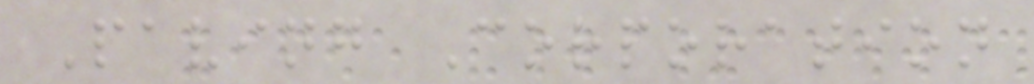Paving Corporation
